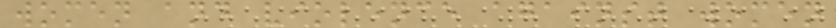women and violence against women
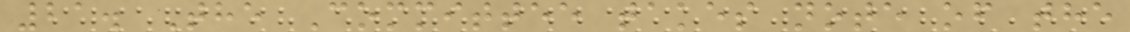21. The Committee takes note of the
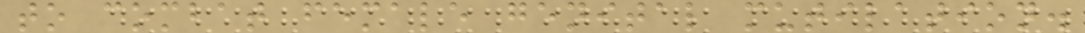to combat female genital mutilation.
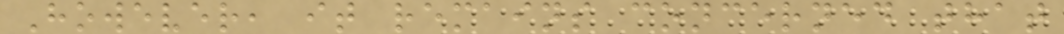However, it remains concerned that
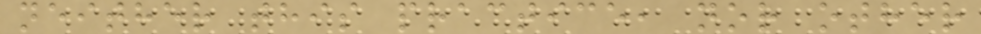neither this practice, nor other
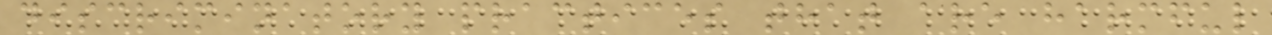discriminatory practices that are harmful
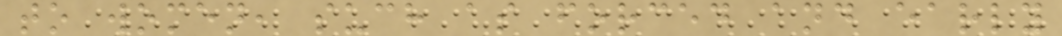to women, such as forced and early
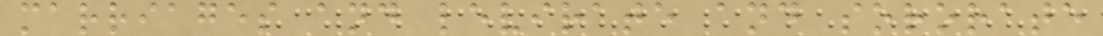marriages and levirate and sororate
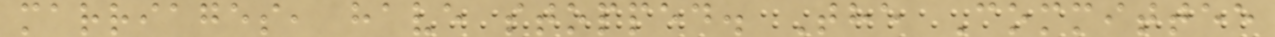marriages, have stopped. The Committee
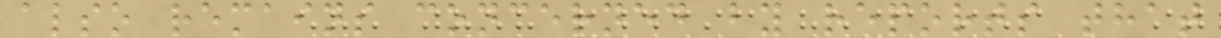also remains concerned by reports that
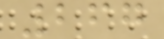267
